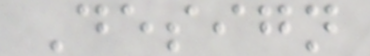Design
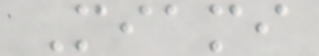Miami
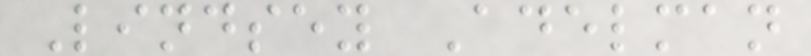Lindsey Adelman
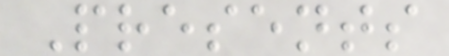Presents
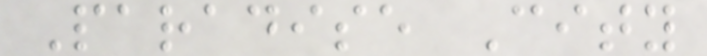Paradise City
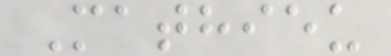Mathieu
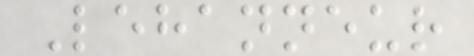Lehanneur
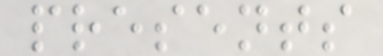presents
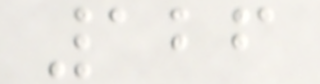126
